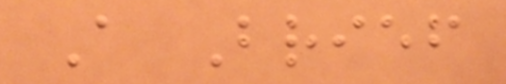A Brief
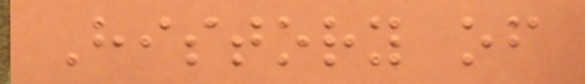History of
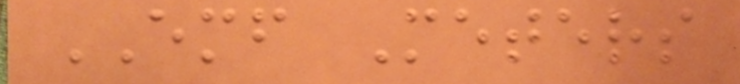EMF Meters
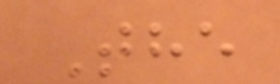The
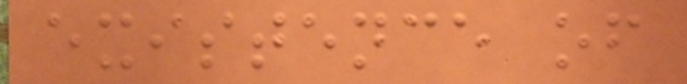existence of
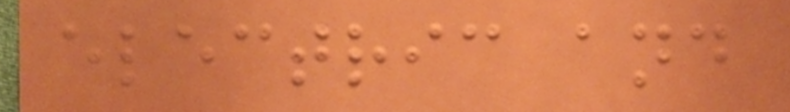electric and
